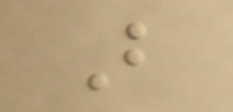B
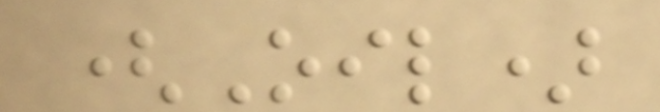(Oil)
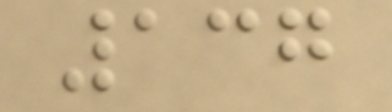137
